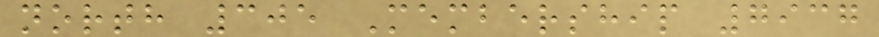north 305 Membership 7937
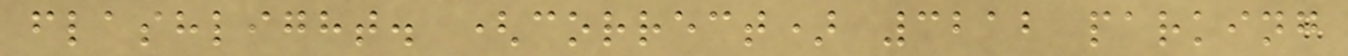flashlight. (correct) 3212 parking
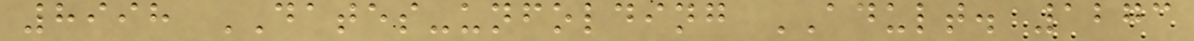8998 DATES-unfolding ADULT. 1273
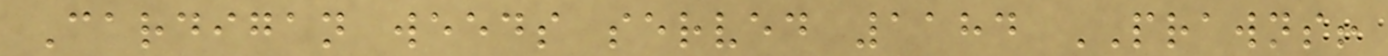Cardigan weeds served 1184 PRAWNS!
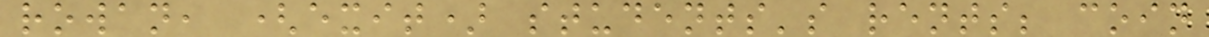rowan, (exit) students's rents; coin
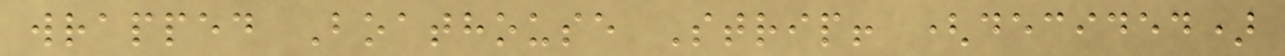wrapped Boathouse Strip! (decided)
